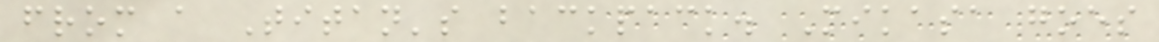from a Titan's backpack. Mikasa goes
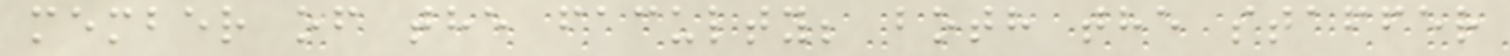member of the faculty; both the staffer
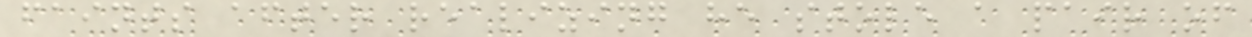faints after realizing he stole a pair of
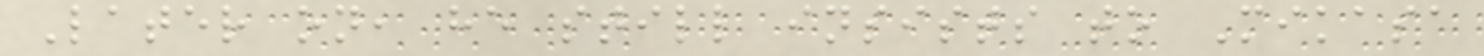Later on, he still insists to Mikasa
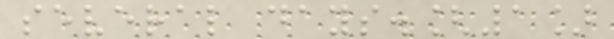several days.[1]
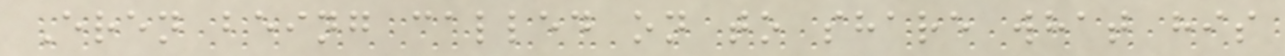Eren being called on to share what his
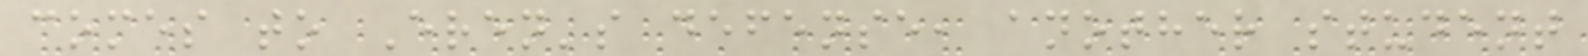comes to Eren's defense, another student
